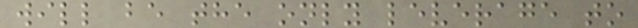will be the only leverage to
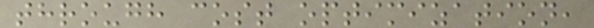through cost optimization,
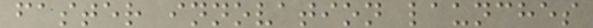faster innovation launches
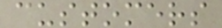customers
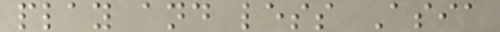play and less Asia
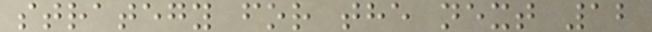strategy for the next 12
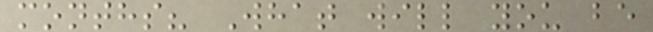months? What will you be
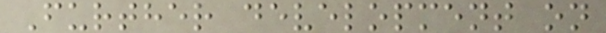Further development on
